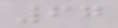67
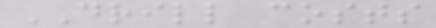DRILL costs
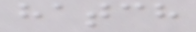hatch
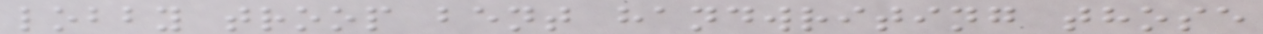lobby troop bent handwriting those
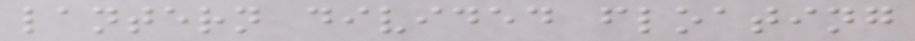lantern divided floating
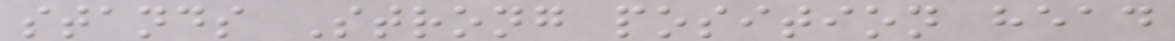stands Strong position head
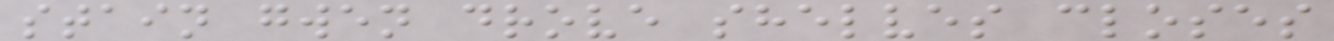stain gwen drove shelves closes
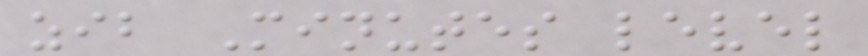zib Minutes level
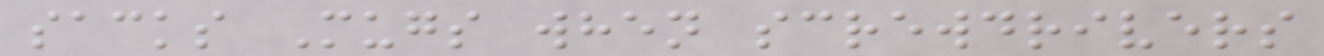sacks Mugs when screwdrivers
